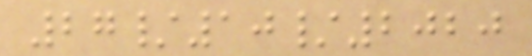27/10/2020
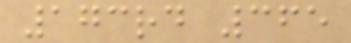173rd 365
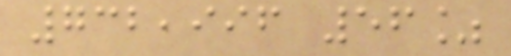732,996 56%
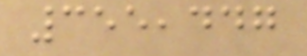355,447
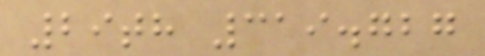29th 319.727
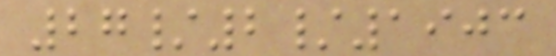27/2/1903
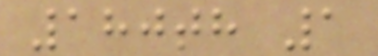180th 1
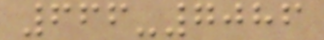666-7086
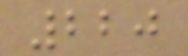220
